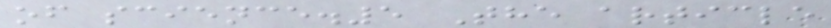of science.5 The article
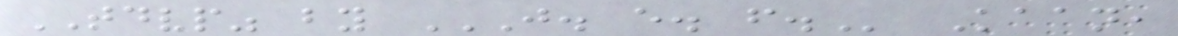TDVP" by J. E. F. Kaan,
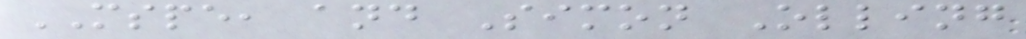MSPE, and Simon Olling
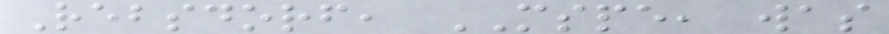Rebsdorf, MSPE, was
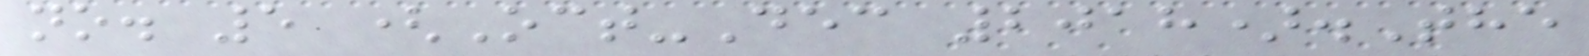no. 5 (Oct-Dec 2018).The
